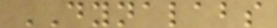DYNALABS
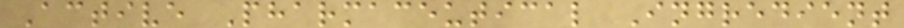Active Pharmaceutical Ingredient
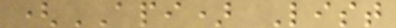(API) List
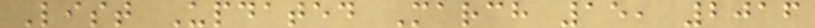List Updated March 15, 2016
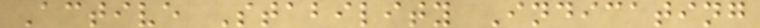Active Stability Indicating
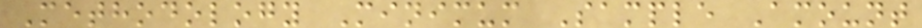Methodology Minimum Sample Amount
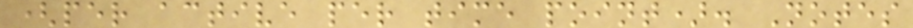(per active per time point). Notes
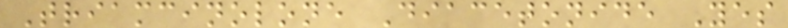Triamcinolone Diacetonide Yes
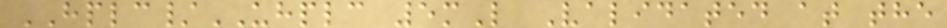HPLC/UHPLC 5mL Validated at the
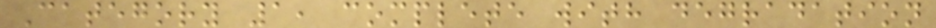Category 1, complete with degradation
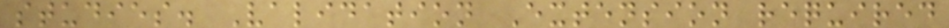studies. Validation Extension required
